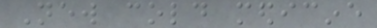New cold medicine
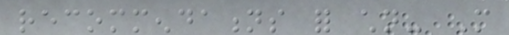recommendations for children- More
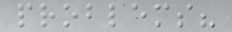problems?
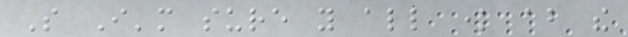So I'm sure you all know about the
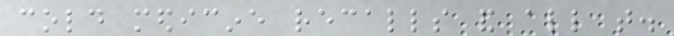cold medicine recalls and all that.
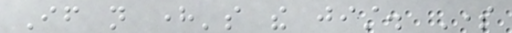If not here's the jist. Some
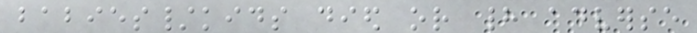babies/kids died or had adverse
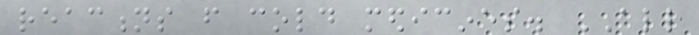reactions from cold medicines. ALL
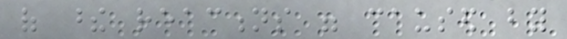of these reactions were caused by
